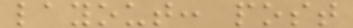layout: post
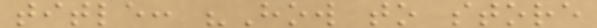title: "How to store
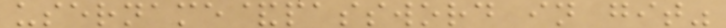username&password in git"
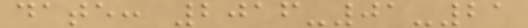date: 2016-01-21
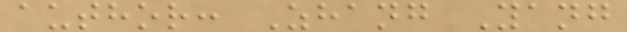author: Zhang Yang
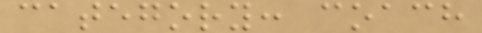category: coach
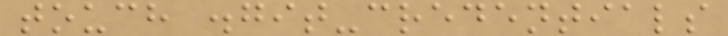touch .git-credentials
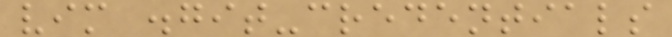vim .git-credentials
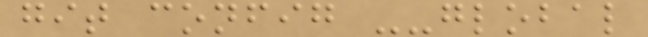git config --global
